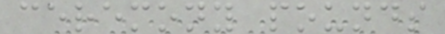ceremony pounds
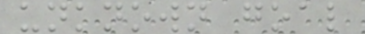unknown goal
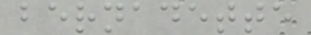bernadette
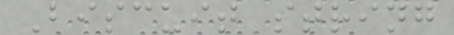Biscuit string
